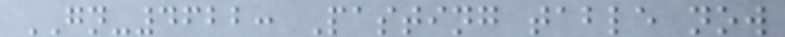GN-4622: Pasting table now
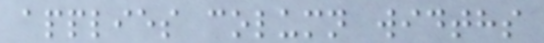applies column widths
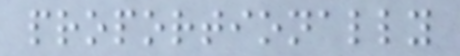proportionally
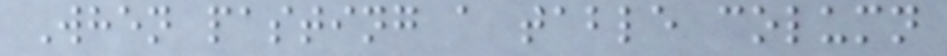When pasting a table column
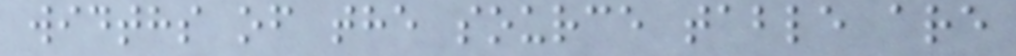widths of the source table are
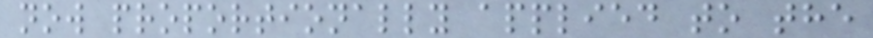now proportionally applied to the
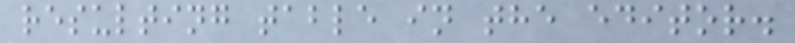resulting table in the editor.
